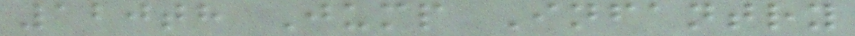120th Jump Infantry
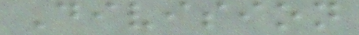Division
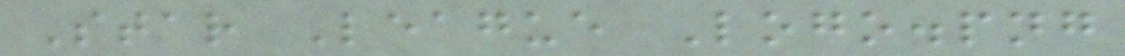Star League Logo.png
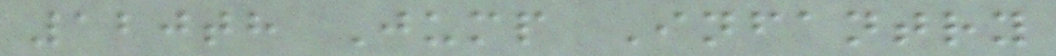120th Jump Infantry
